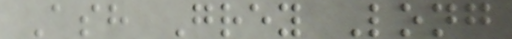Ash Grey Long
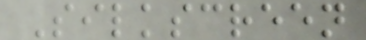Silkscreen
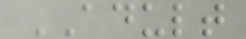ADULT
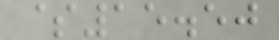$15.50
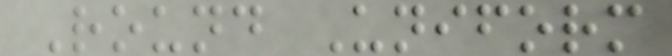Round Uniform
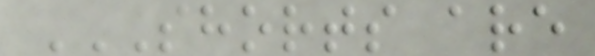SHORTS ARE
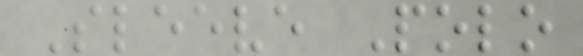Sleeve Polo
